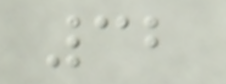32
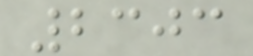2303
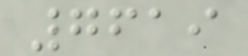7619
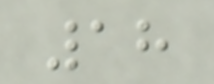18
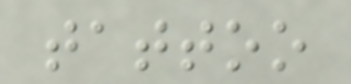tattoo
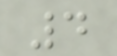4
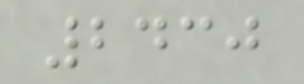2430
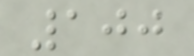100
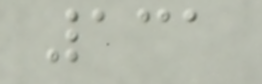131
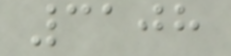3108
